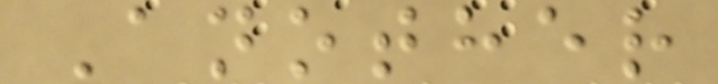Another
